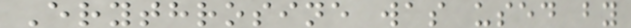Erythrosine was used by
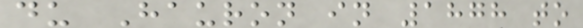du Hauron in 1878 to
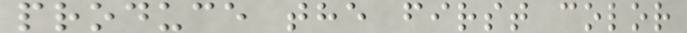produce the first color
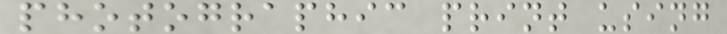photographic print using
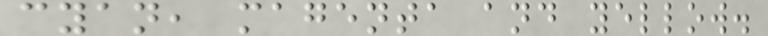cyan, magenta and yellow.
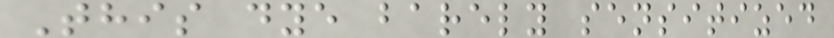This dye barely sensitized
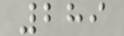289
